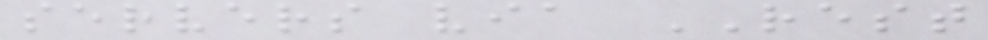servers via REST
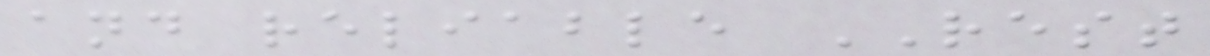and reliable REST
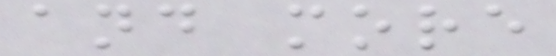and more
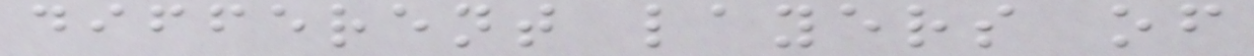different layers of
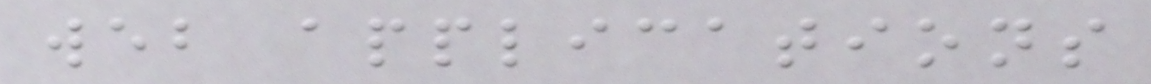web applications
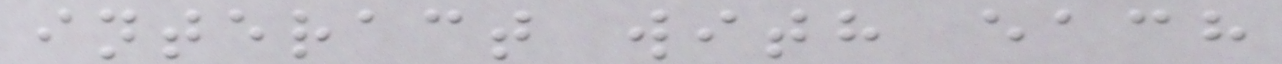interact with each
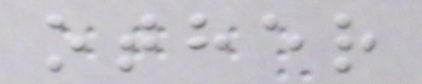other
